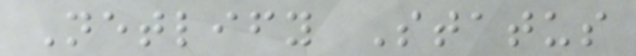Netlify Status
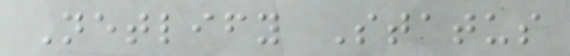Netlify Status
